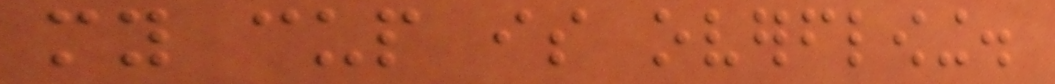my cup is overflowing.
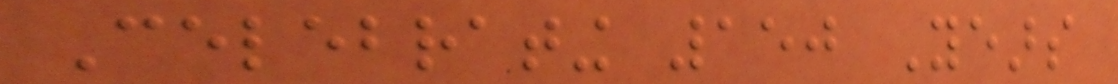Celebrating 150 Years
